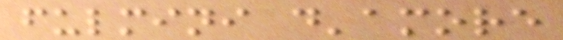fulmini d'amore
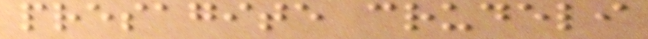presagite crudeli
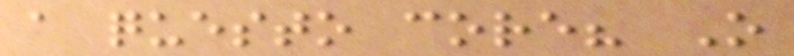a questo core? O
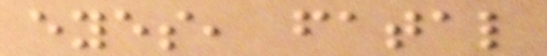eyes, fatal
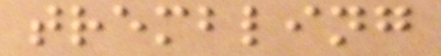trembling
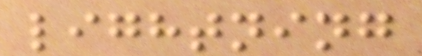lightning
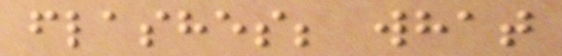flashes; what
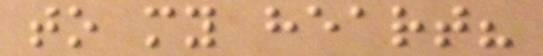to my heart?
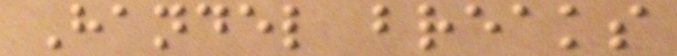Handel breaks
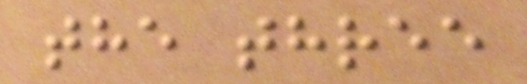the three
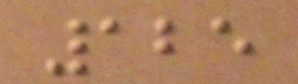125
